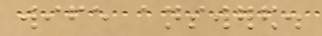wife answered.
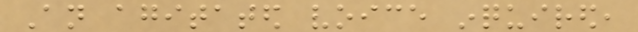An agitated voice inquired,
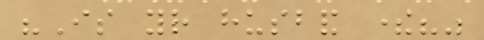"Is your husband there?"
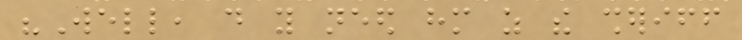"Well, do you need him as the sheriff
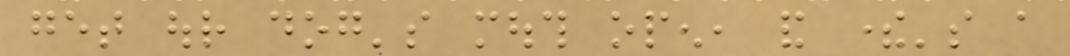get our dog's mouth open, and there's a
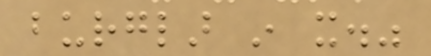burglar in it."
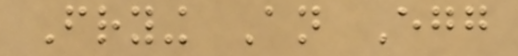Frying An Egg
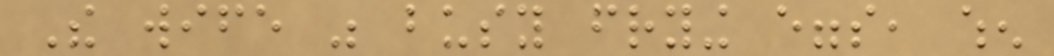The wife was busy frying eggs, when
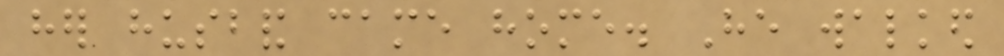her husband came home. He walked
